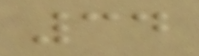34
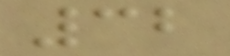32
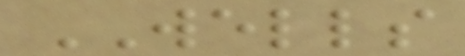WELLS
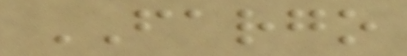FARGO
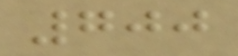700
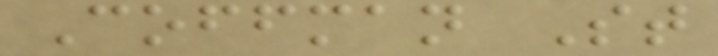Coffman St
